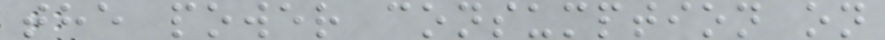the power consumption on
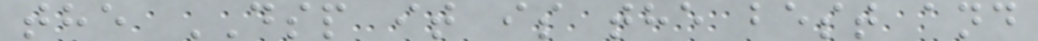the DSP it is the best and
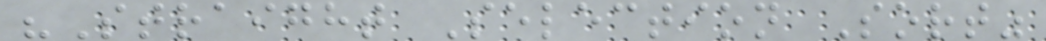"Straight Selection Sort"
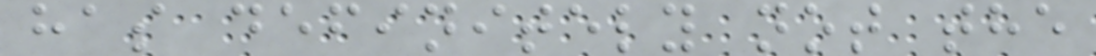has definitely not the
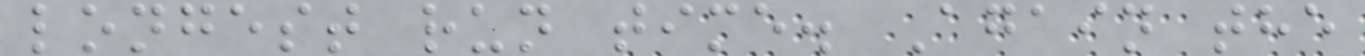longest run time. Again the
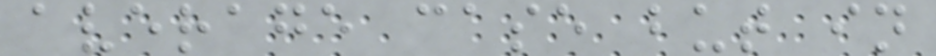average case but in
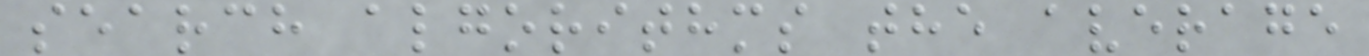search algorithms the average
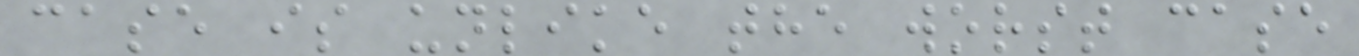case is unlike the worst case
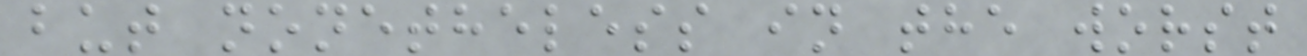but nonetheless in the worst
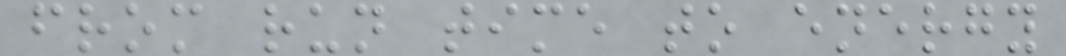from run time to energy
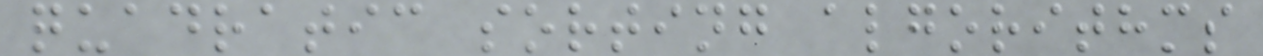quadratic sorting algorithms
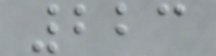223
